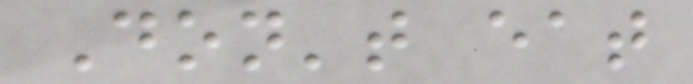Don't eat
